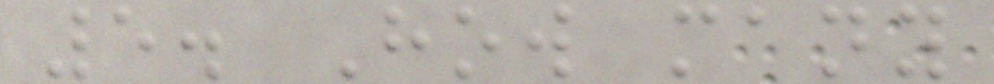5. How many
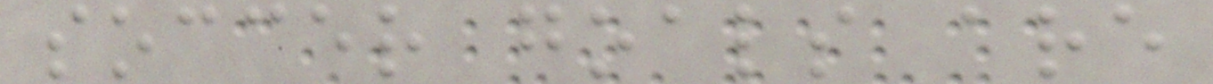soccer goals are
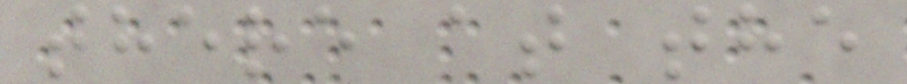there at the
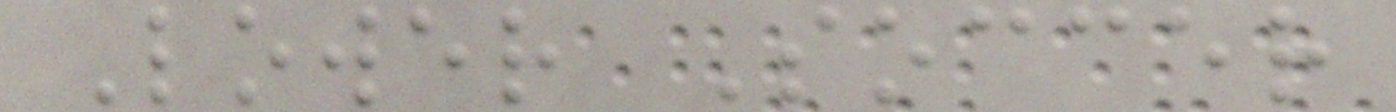Lower Soccer
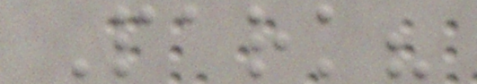Park?
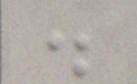.
